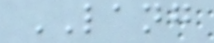LANG
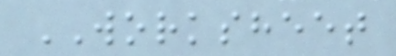WORKSHEET
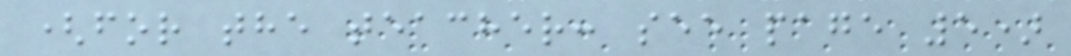(for the teacher: see page 5)
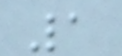1
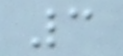3
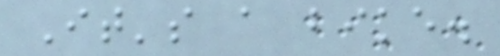It's a bike.
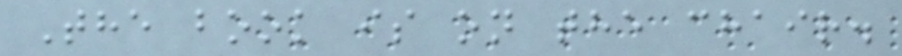The book is on the chair.
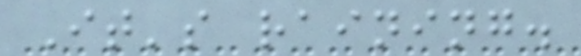It's raining.
